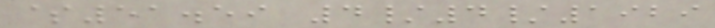$51.59 4/4/1929
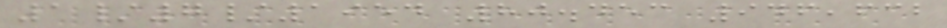1/7/1954 80.453 946,632
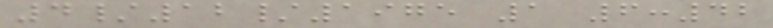4/12/1975 1 6:42
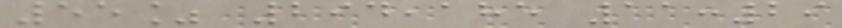55% 294,185 11:29
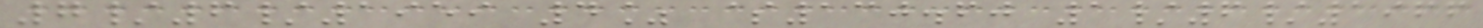7/6/1959 4% $130.60 1/6/1966
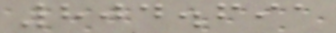804.691
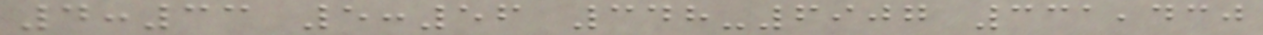4:33 5:56 348-6907 331,430
